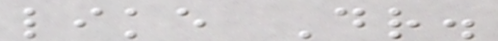like Dr.
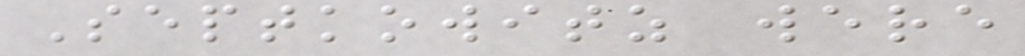Septkowitz were
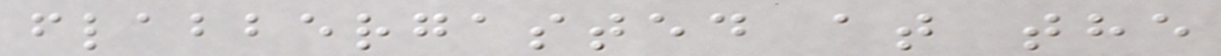flabbergasted at the
